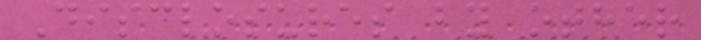Disclosures by other
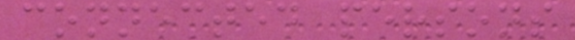connected persons
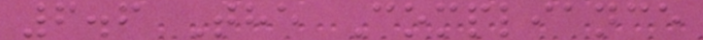6.6 The Compliance
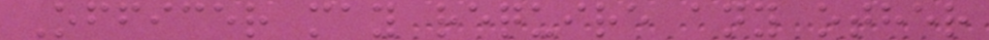Officer may require any other
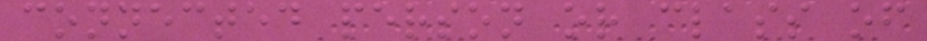connected person or class of
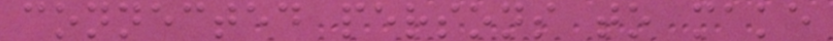connected persons to make
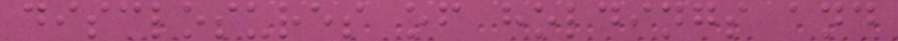disclosures of holdings and
